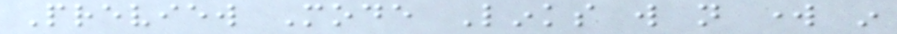Preview Mode Links will not work in
